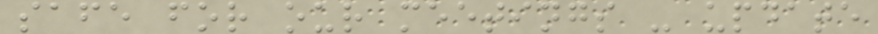safe for our meetings - update
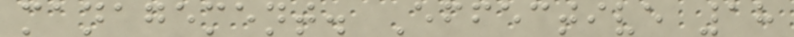management. Effective 18
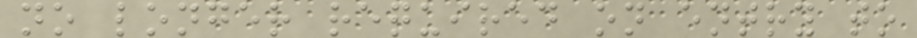no longer required on entry to
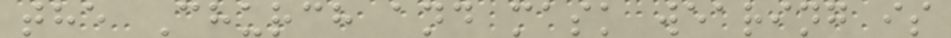the Church and mask wearing is
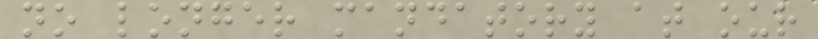no longer mandatory at our
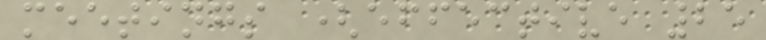meetings (effective 25
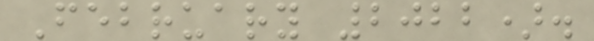February 2022).
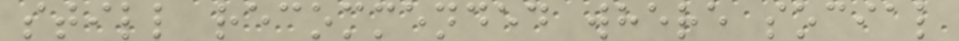still recommended where social
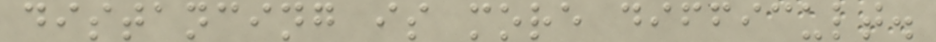distancing is more difficult.
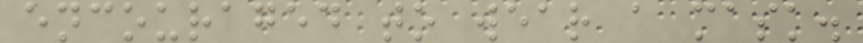encouraged to wear a mask.
